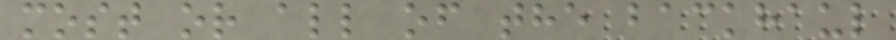most or all of the backhaul
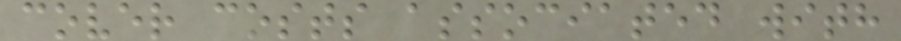cover costs associated with
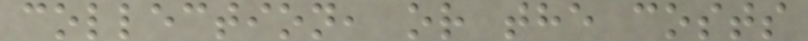collection, or the costs
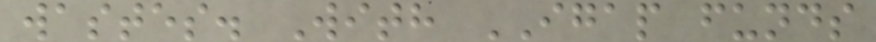wastes. With IGAP funds
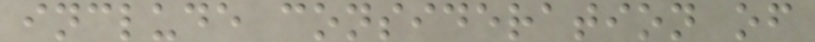include consideration of
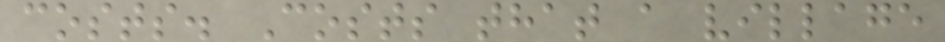costs. Costs that a village
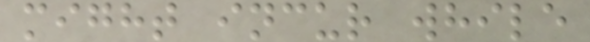might incur while
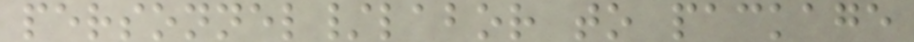personnel/labor to package
